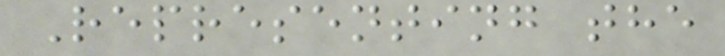Representing the
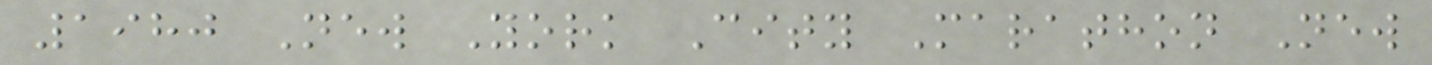1980 New York City Marathon New
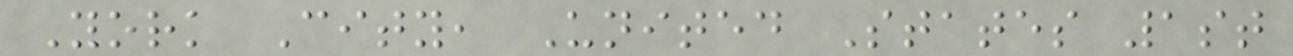York City, United States 1st
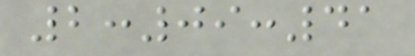2:09:41
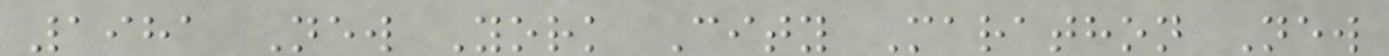1981 New York City Marathon New
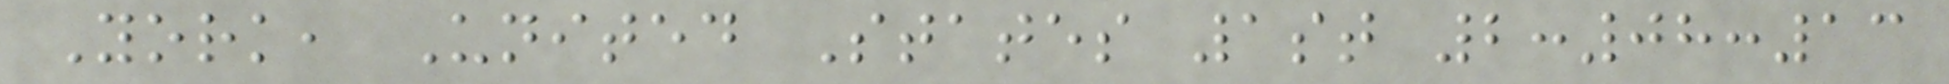York, United States 1st 2:08:13
